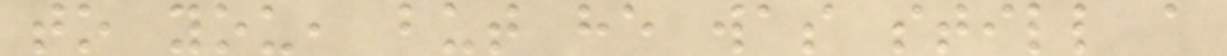to you, but he was still a
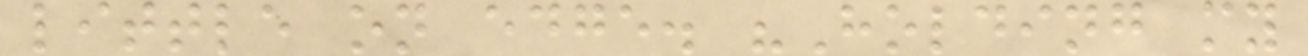little on edge. "Holding my
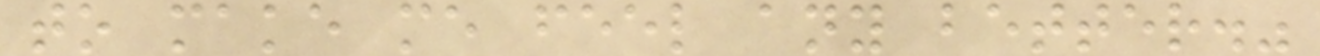to make me feel any better."
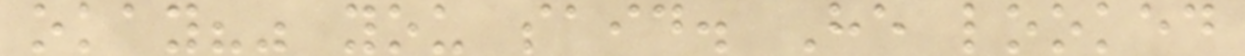okay?" you said. He looked
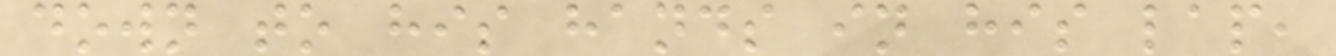down to his hands in his lap,
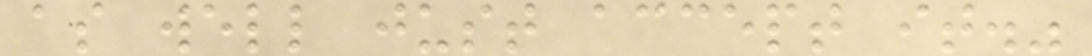as well just accept it."
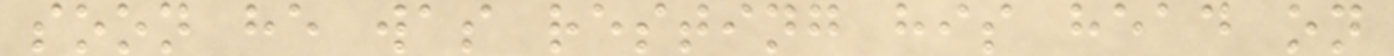soon he was resting his head on
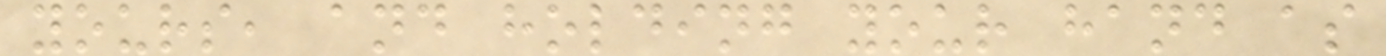yours, and holding your hand as
